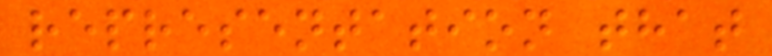representation that
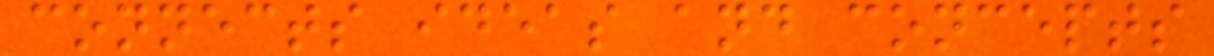connects ideas and concepts
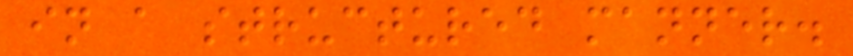in a structured manner.
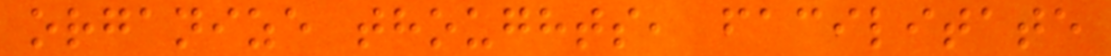organize thoughts, facilitate
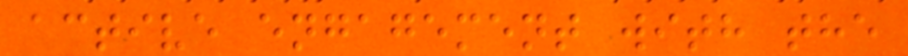active engagement with the
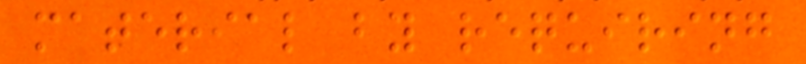material by requiring
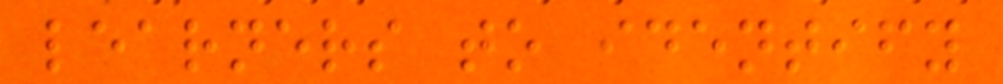learners to identify
